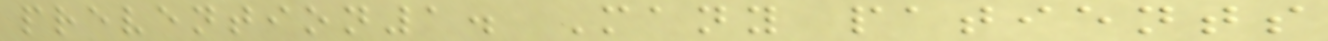prevention1. Many patients
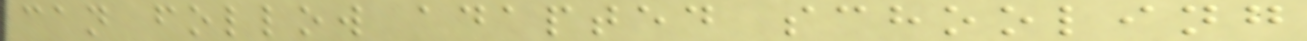can follow adapted schooling
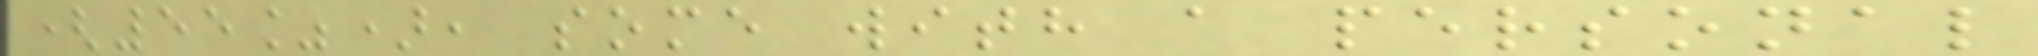(55%), some with a personal
